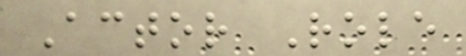Actor Role
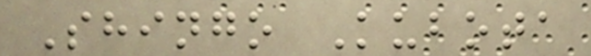Shingo Kubota
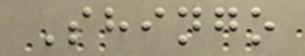Shingo
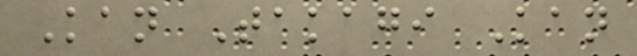Kan Takagi Kan
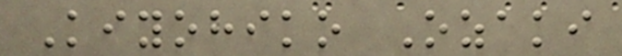Kiyohiko Ozaki
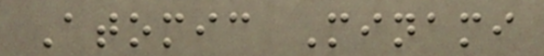Atomic Minami
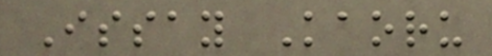Issay Kaoru
